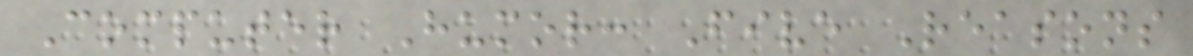Computer Humor: Five Reasons
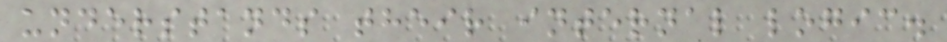understands their internal logic.
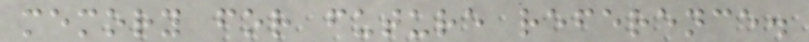memory for future reference.
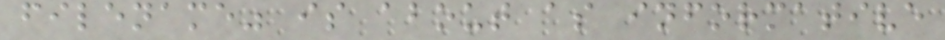filename" is about as informative
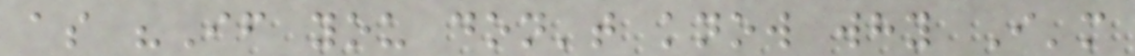as "If you don't know why I'm
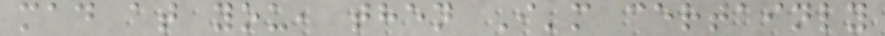mad at you, then I'm certainly
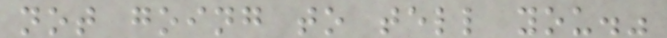not going to tell you."
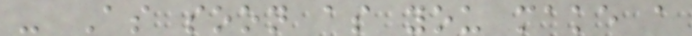- As soon as you make a
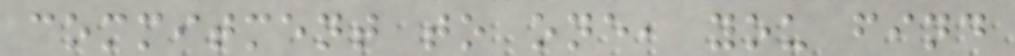commitment to one, you find
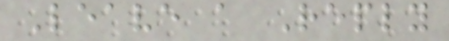Leave a Reply
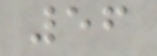56
